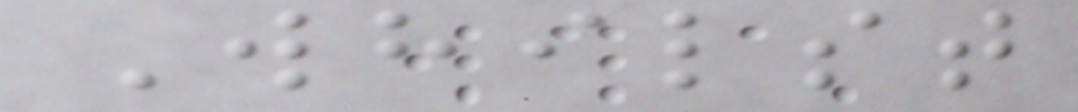Whilst
